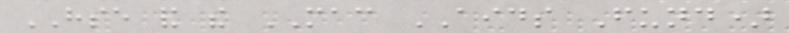HSE and the MAC AIDS Fund)
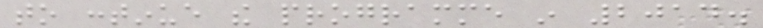to continue the programme in 2014.
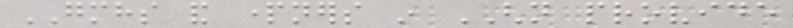GMHS and partners in GHN provide
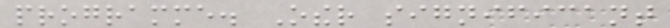programme. Other significant
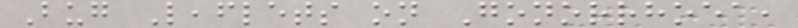Bug Leaflets on Gonorrhoea,
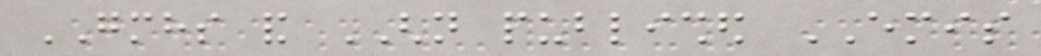GMHS and GHN published EMIS
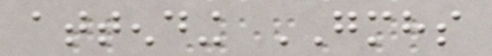attending GMHS
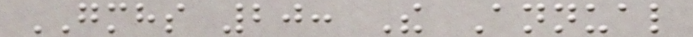GMHS 20: The Annual
